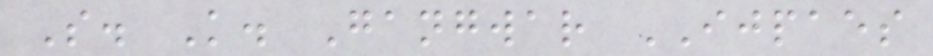S. K. Gangwar IJPAES
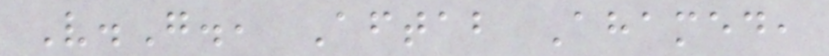V.G., Aftab Ahamed,
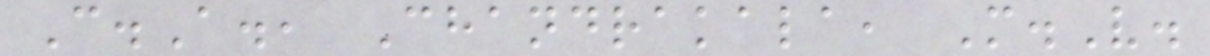C.A., Chandrakala, M.V.
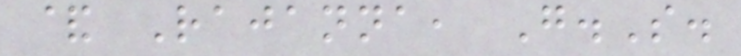& Rajanna, G.S.
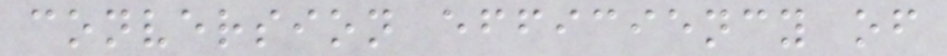conversion efficiency of
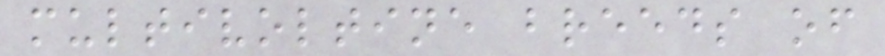multivoltine breeds of
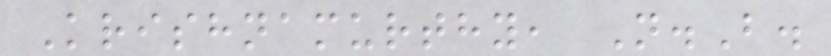Krishnamurthy, N.B.
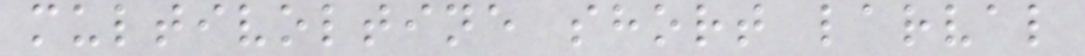multivoltine short larval
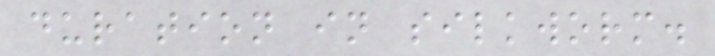duration in silkworm.
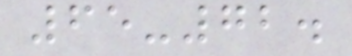65-72.
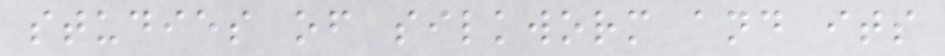studies of silkworm and its
